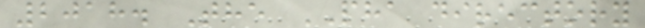2018. The PHA directory
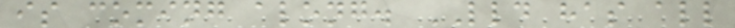is coming along. LLD has all
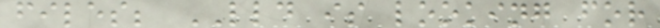files; LLD is looking for
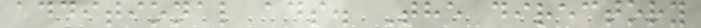additional ads. The directory
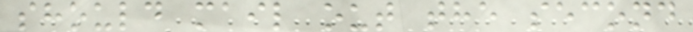should mail out the second
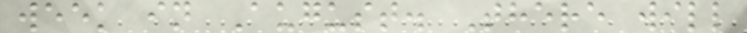week in August. There will
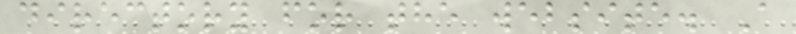directory for the website. A
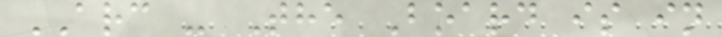ARC - The Board is in
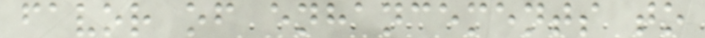favor of enhancements to
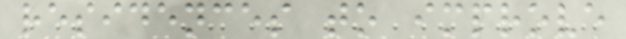residences to improve
